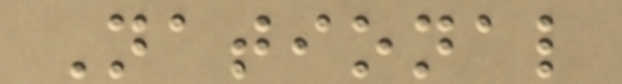National
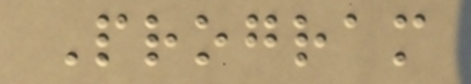Program
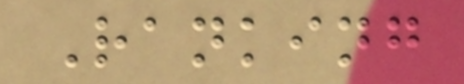Ranking
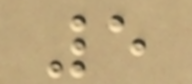5
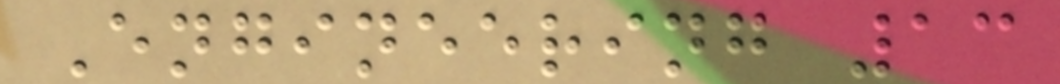Engineering 13
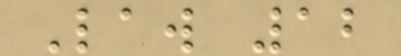Law 12
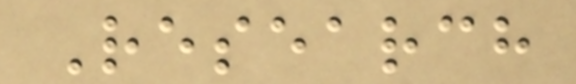Research
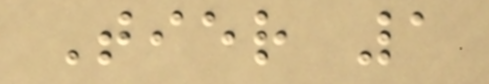Tier 1
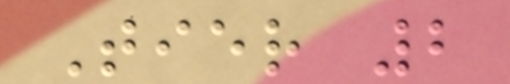Tier 2
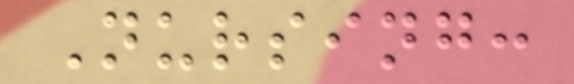Nursing:
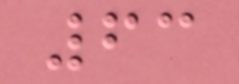63
